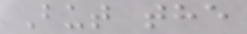But the
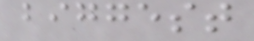biggest
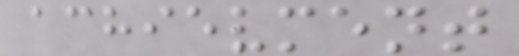achievment
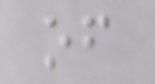of
